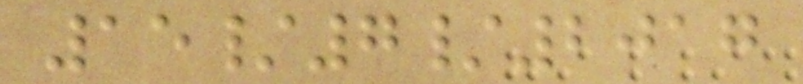15/7/2017
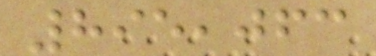895,063
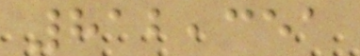812,351
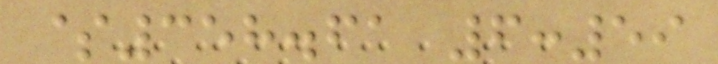$358.61 6:59
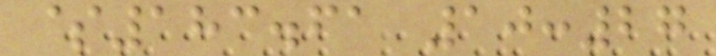$183.61 10:27
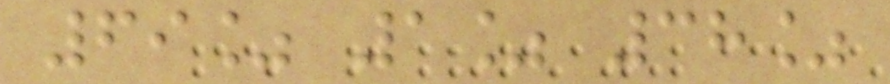69% 1% 38%
